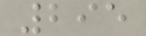295
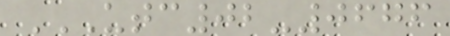UTC02-0676
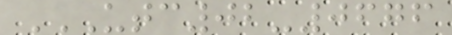UTC02-0676
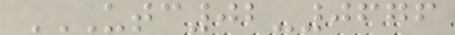UTC02-0676
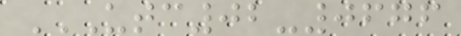UTC02-0676
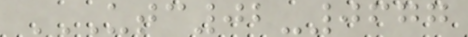UTC02-0677
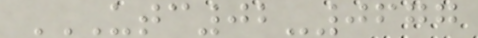UTC02-0677
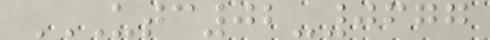UTC02-0677
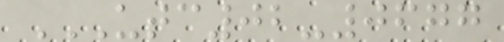UTC02-0677
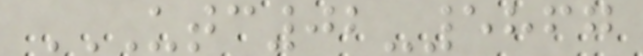UTC02-5867
